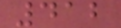412
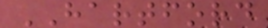HARTFORD
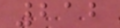212
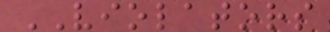VIOLATORS
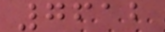7612
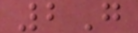2G
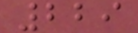229
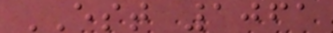EST 1061
